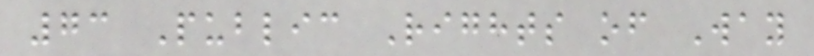73 Public Rights of Way
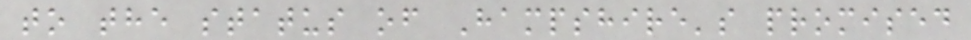to the status of Hampshire's promised
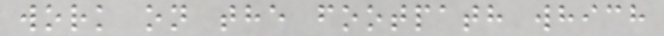work on the footpath which
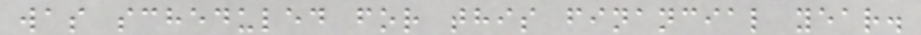was scheduled for this financial year.
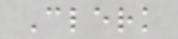Clerk
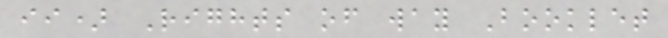ii) Rights of way Booklet
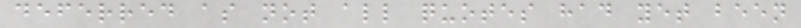deferred as not all quotes had yet been
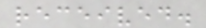received.
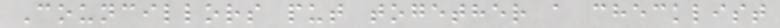Councillors put together a checklist
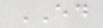ED
